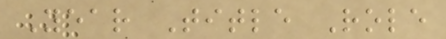Year Title Role
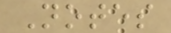Notes
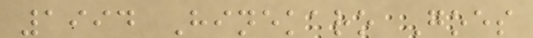1994 Hinekaro Goes
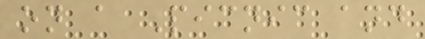on a Picnic and
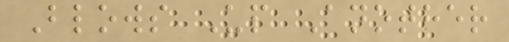Blows Up Another
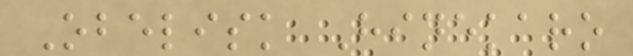Obelisk Hinekaro
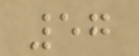57
